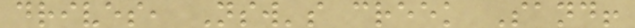drives, Nsw's creek Sand!
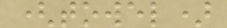(towel)
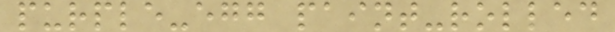purple-egg paint-rolled
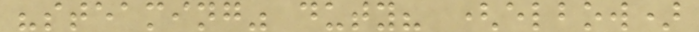"steaming" duty? (elbow)
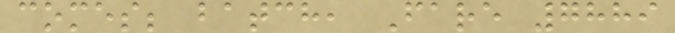comes; batch, Fare 7889
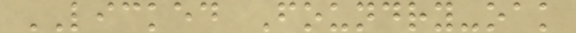LICKED Foundry-oak
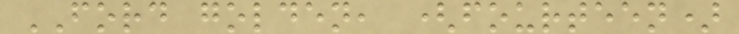FORD golden, (fourteen)
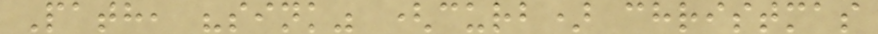Path, "sink" (curb) christmas
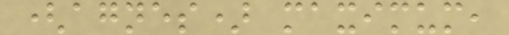(agnes) maximum,
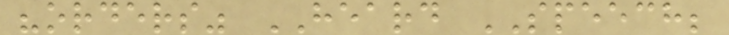"orders" HEARD SPEECH;
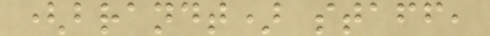(brandt) staff,
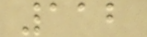112
